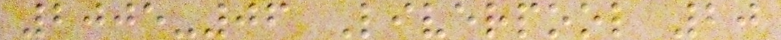2005-06 Liverpool 20
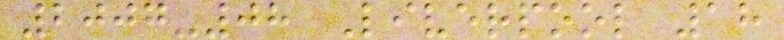2007-08 Liverpool 18
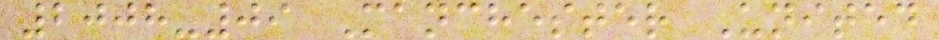2008-09 Manchester United
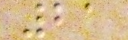21
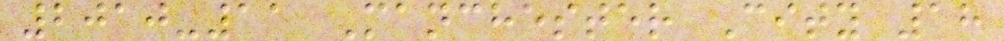2010-11 Manchester City 18
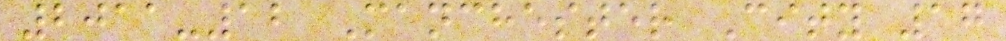2011-12 Manchester City 17
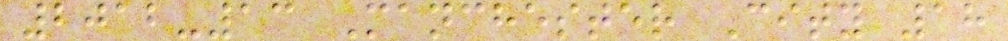2012-13 Manchester City 18
